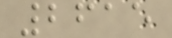2615
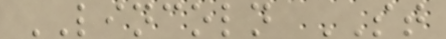LINCOLN ST
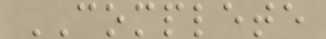COMPLETE
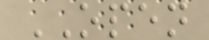OPEN
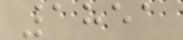1851
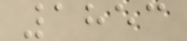1853
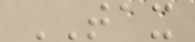TAX
